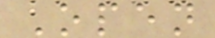Open
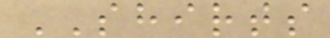SHIRTS
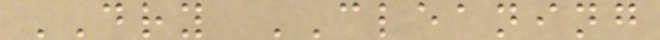DRY CLEANING
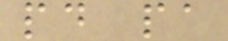pd pa
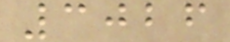3026
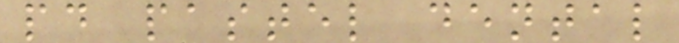pd pastel dental
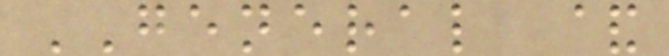GENERAL &
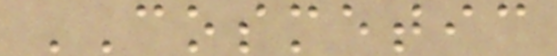COSMETIC
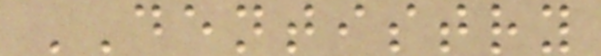DENTISTRY
